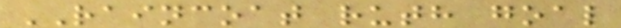RAINCOAT ruth goal
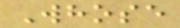Whose
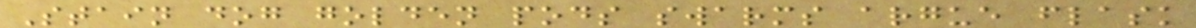Stain dog golden pods swarms argue flask
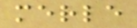merle
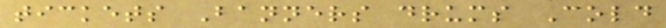tickets Banners drums Cold
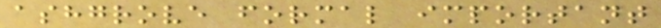ashgrove formal important
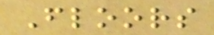Floors
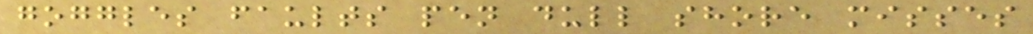goggles faults pen dull shore misses
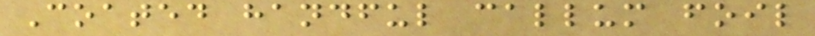Coated handful callum foil
